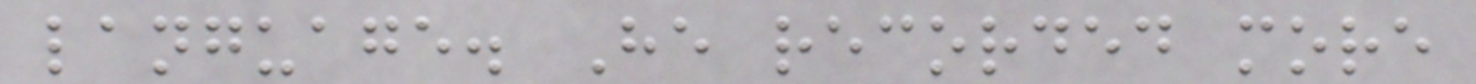language. He recorded more
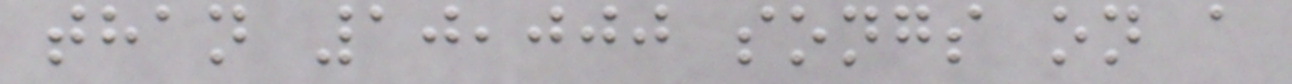than 10,000 songs on a
